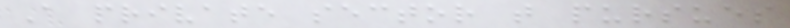A private sector that pursues
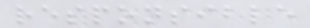responsible
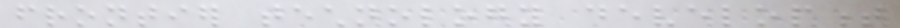frontier technology development
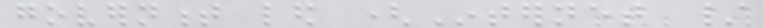government led (Internet /
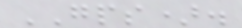GPS).
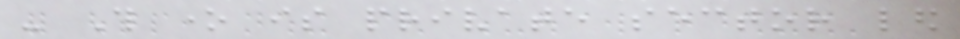- This one is private sector led
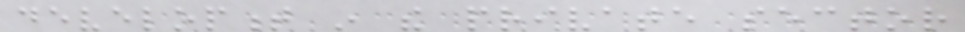development in the private sector
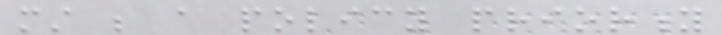must be a policy priority
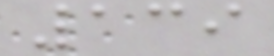139
